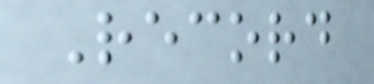Record
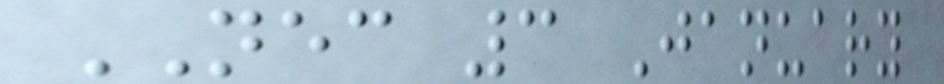NEC 3 January
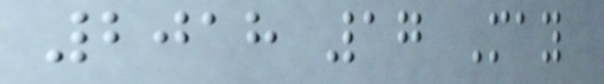2018 17 May
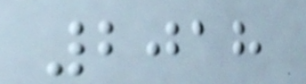2018
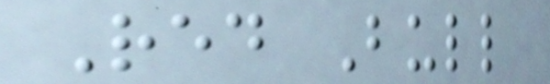Red Bull
